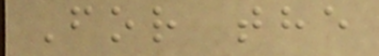For the
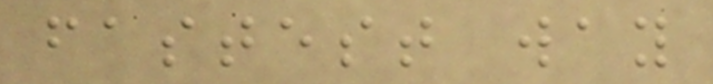fastest way
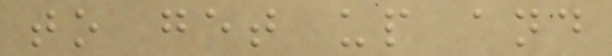to get up and
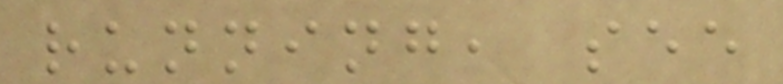running, see
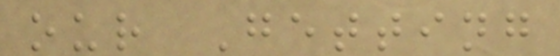our Getting
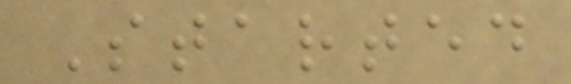Started
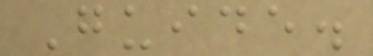Guide.
